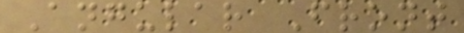Angular Front
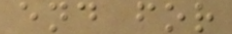end for
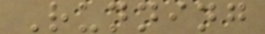Running
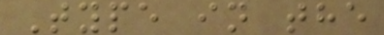Type in the
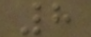8
